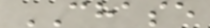CHASE
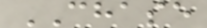CHASE
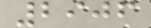2906
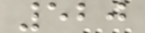520
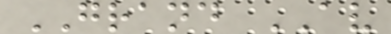GRAND AV
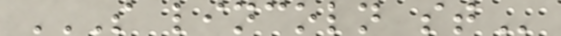S LINCOLN ST
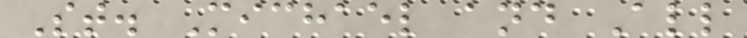St. Michael and All
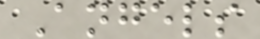Angels
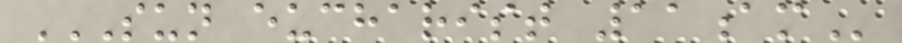SUN EUCHARIST 11AM
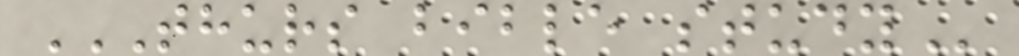THURS BIBLE STUDY
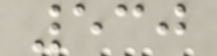530
